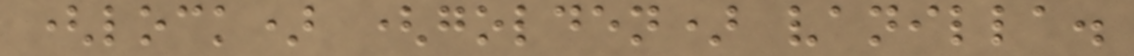(lock) (golden) vanilla.
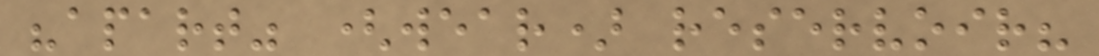"apart" (wear) reservoir?
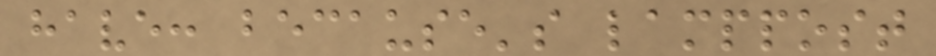have: because's lamppost
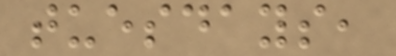tuesdays,
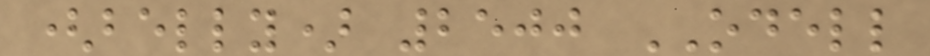(belly) 2500 ODELL
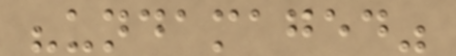"undamaged"
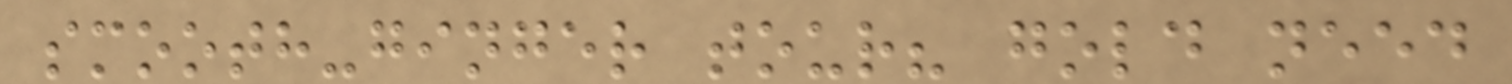smooth-ginger tour? gold need
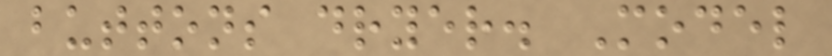buttons dryer. Model
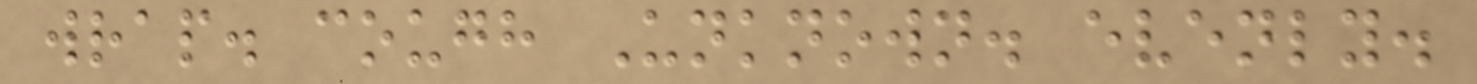wrap. cough Unknown. evenly.
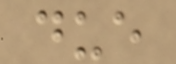due
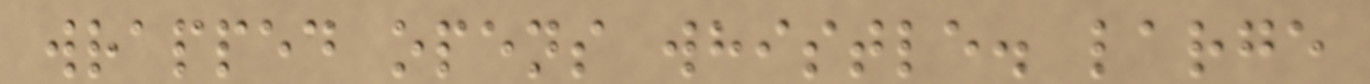wrapped opens whistle. large
